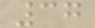37
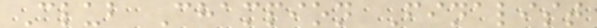Club Champion Finalist
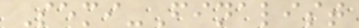Semi-Finalist
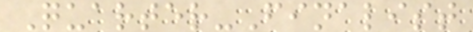Quarter-Finalist
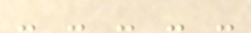- - - - -
